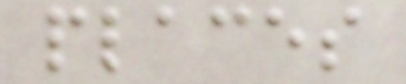places
